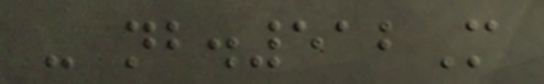- nb.512M
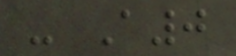- A0
